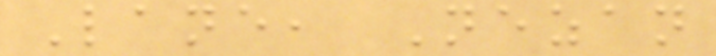Lane, Nezan
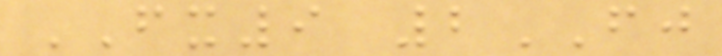FX9 2FJ
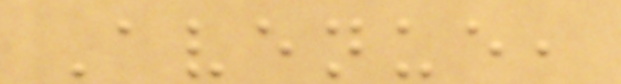Avenue,
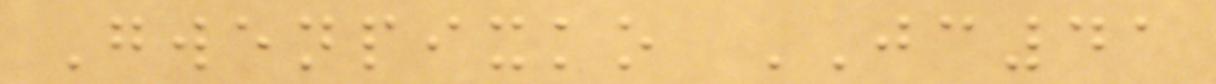Gwenpixko JC41
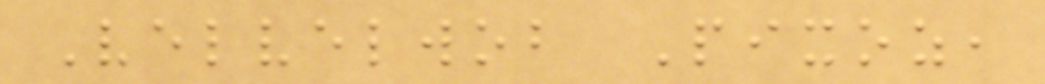Velvelwob Pixoz,
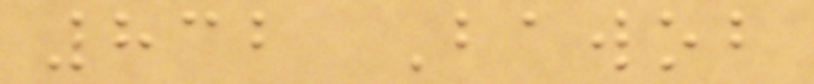832 Bawob
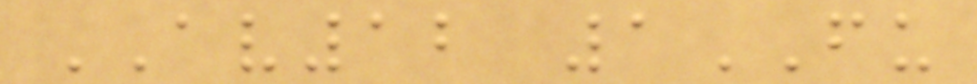AV12 1FU
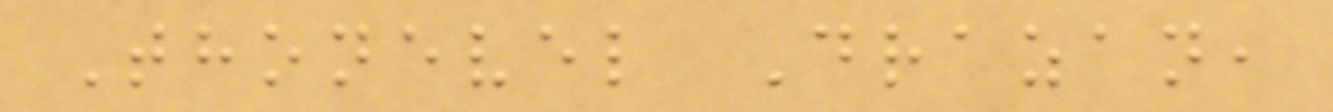Thonevel Drazan,
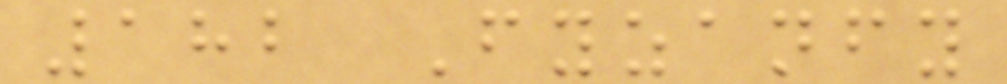182 Fyzanfy
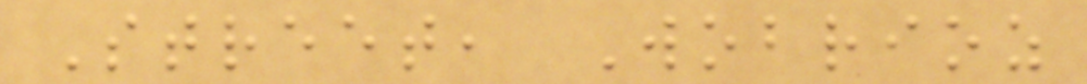Street, Wobrioz
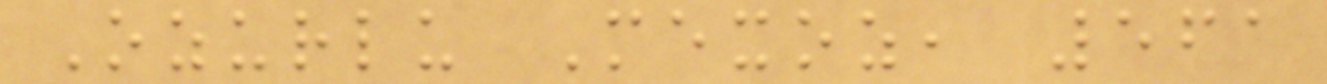Ozurlu Mexoz, 561
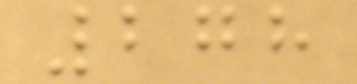278
